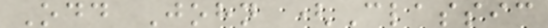Odd John (Classic
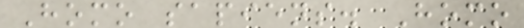Homo sapiens. Homo
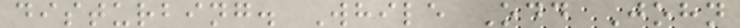disturbing. While Odd John
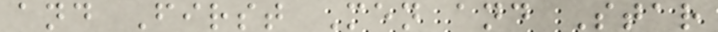and First Men and Star
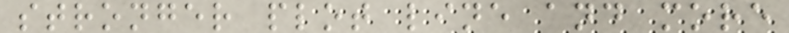stronger plot line and more
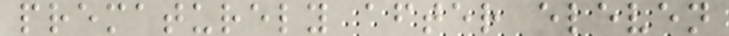prematurely after eleven
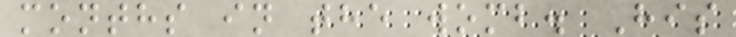months in the womb. His
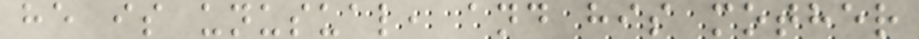he is unusual, and his mother
